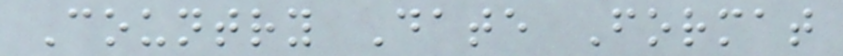Country Date Format
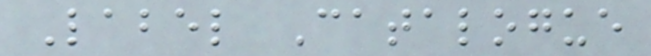Label Catalogue
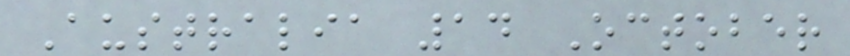Australia 14 October
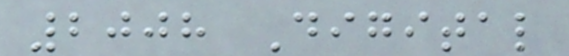2008 Digital
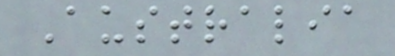Australia
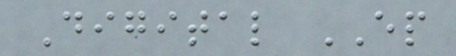Digital EP
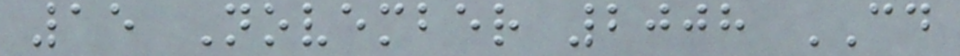15 November 2008 CD
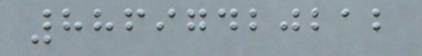88697420212
